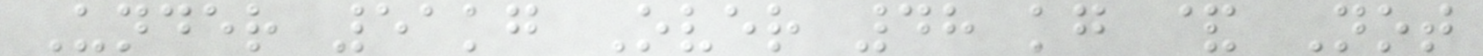Under 51kg Over 48 kg & Not
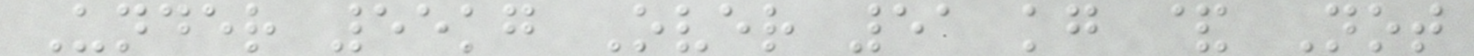Under 55kg Over 51 kg & Not
